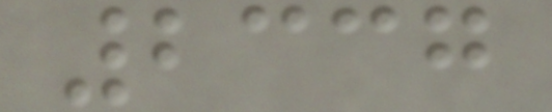2337
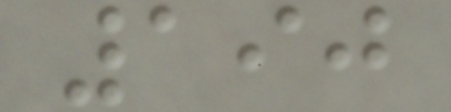190
